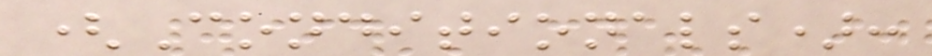(Conditionals):
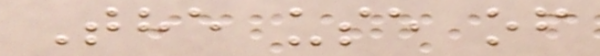The use of
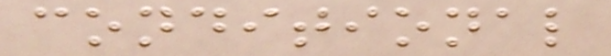conditional
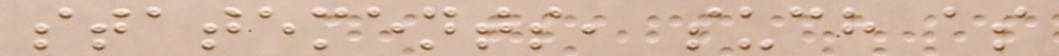statements, such as
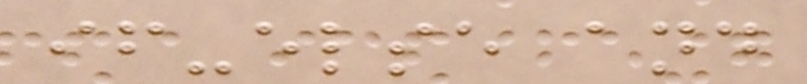if-else and
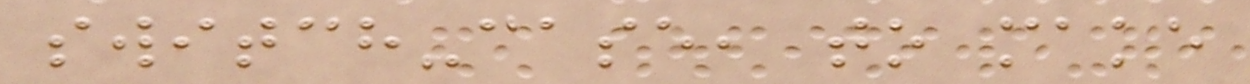switch-case, to make
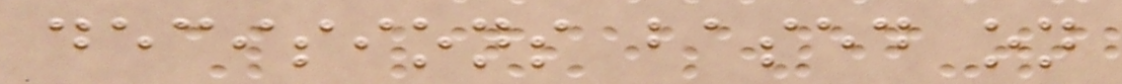decisions based on
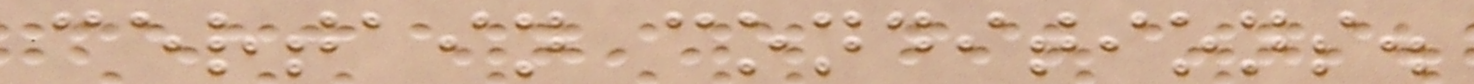certain conditions.
